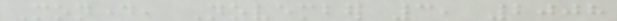Monday, November 3, 2008
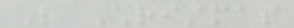Like Christmas
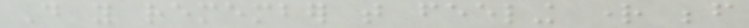Do you remember that feeling right before
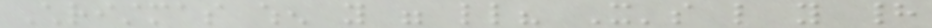Christmas when you were little? It's like you had
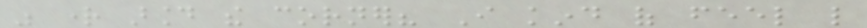was right around the corner? I kind of feel like
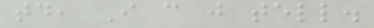today, I can just tell.
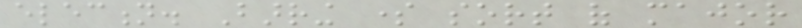election. Barring some sort of major
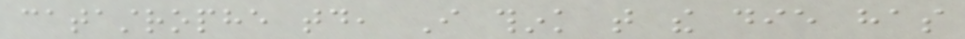catastrophe today, I think that the die has
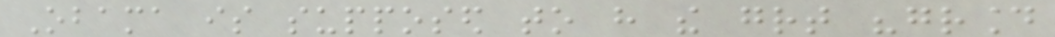Obama is supposed to have the great "ground
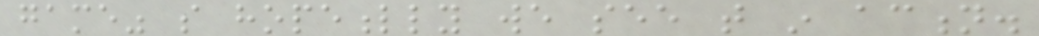game" so hopefully we see that in action.
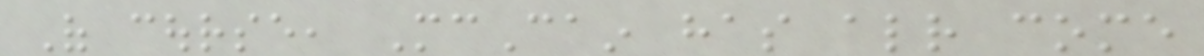Of course, McCain has already come
